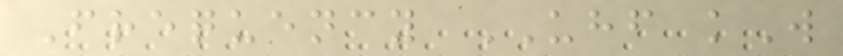Frequency UHF kW
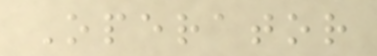Operator
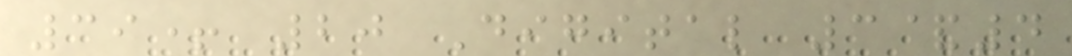39+ 20 Digital 3&4
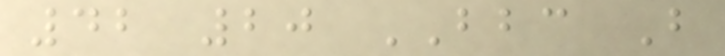42 20 BBC B
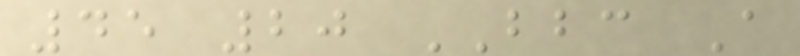45 20 BBC A
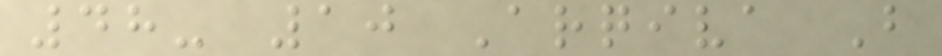48- 10 Arqiva B
